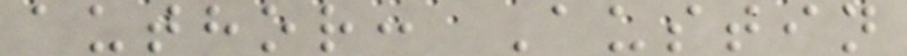author: Austin
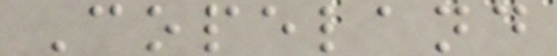Copeland
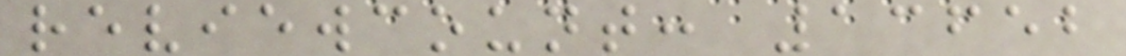reviewcount: 13652
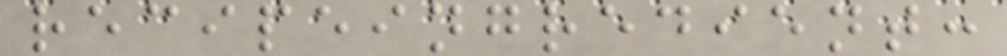recipeingredient:
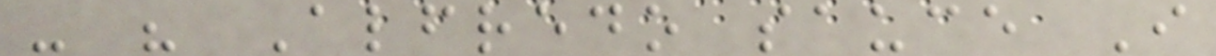- " Alfredo sauce I
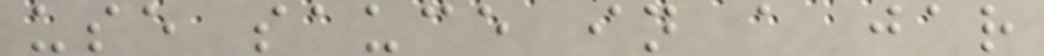use sauce in a jar
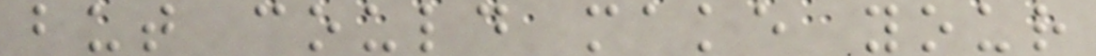but could make your
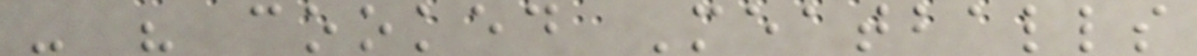- " cooked Meatballs
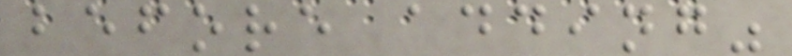before adding"
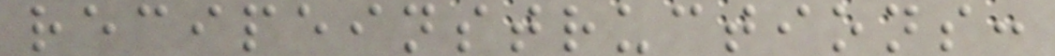recipeinstructions:
